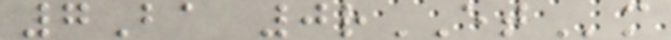7Ba 0rETm
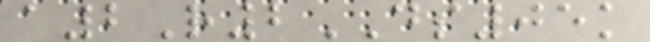a2R2DS05k
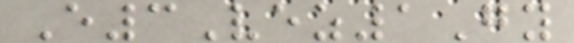E3Vez1Gy
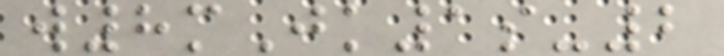w8mJk1s-2
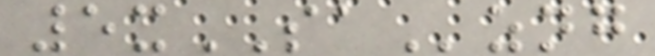5xSAzng
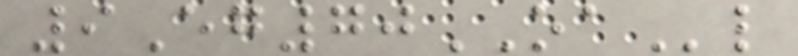9Eg70OAl
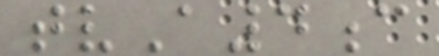tvA4c
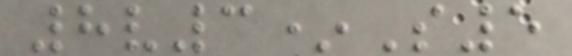8v3*S5
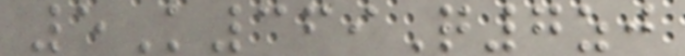5K369Q7zj
